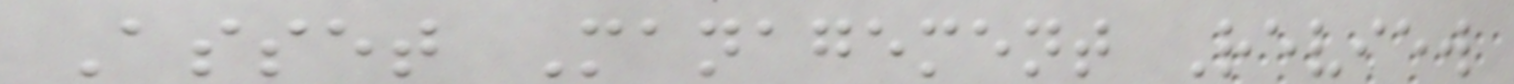Asset Management Review
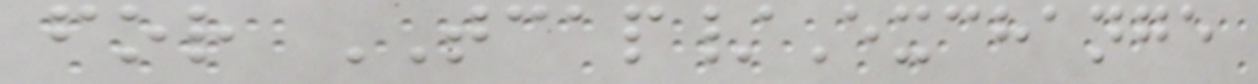for TCAP/Exchange
